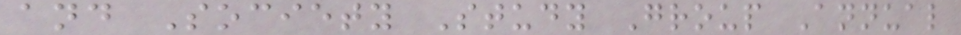and Society Study Group Annual
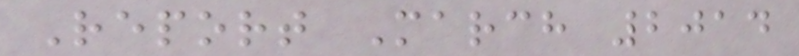Report March 2014
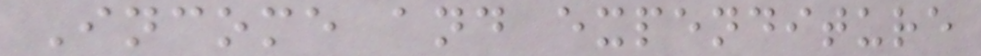Income and expenditure
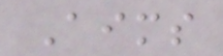Aims
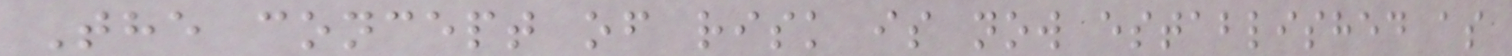The concept of risk is now established as
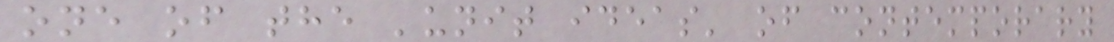one of the 'unit ideas' of contemporary
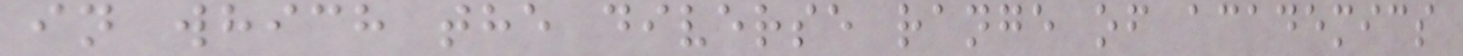in which the diverse range of academics
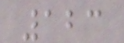123
